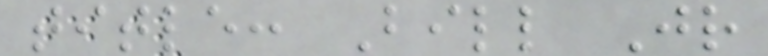title: Bill Jr
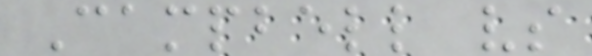Campbell vs
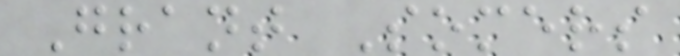Grant Somers
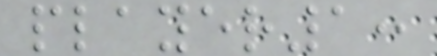player1:
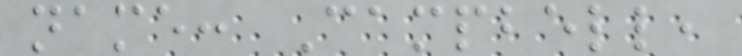name: Campbell,
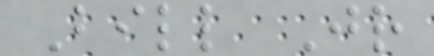Bill Jr
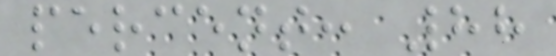percent: 88
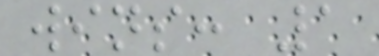wins: 1
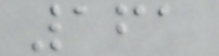161
